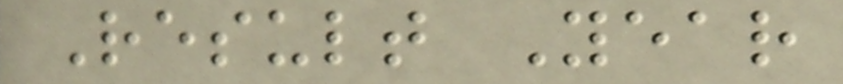Result Year
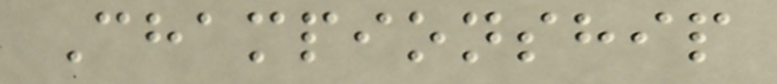Championship
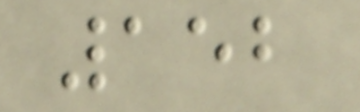152
